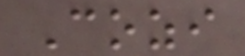Cozi
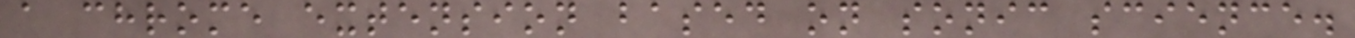a chrome extension based on sonic science.
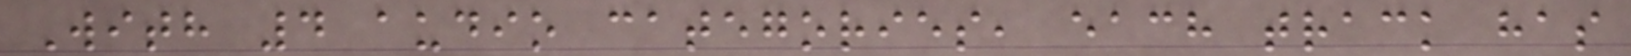With 4 audio categories, each track has
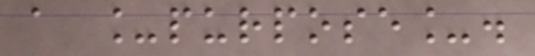a _purpose_.
